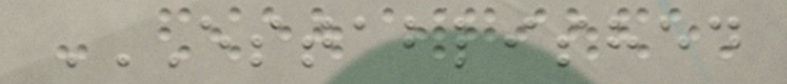ESTABLISHED
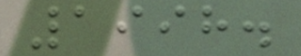1998.
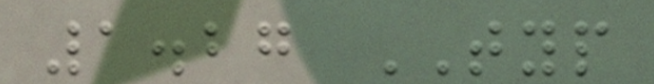1.27 TYP
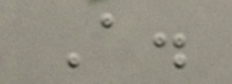A.
